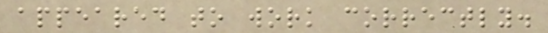appeared to work correctly.
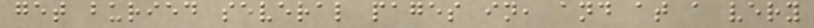get buried several pages in, and at a very
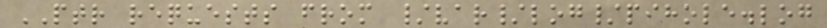PTR requests from /var/log/pihole.log
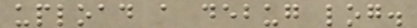upload a debug log.
